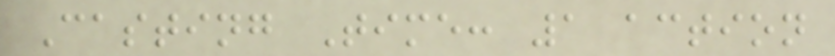Casting Time: 1 action
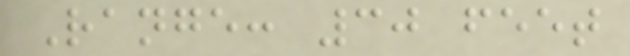Range: 30 feet
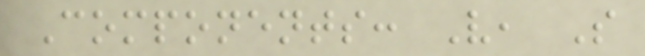Components: V, S
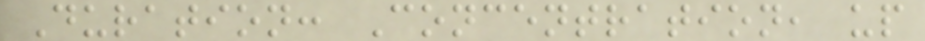Duration: Concentration, up
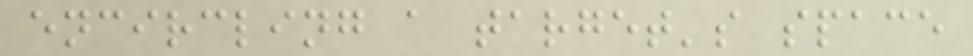encircling a target's space
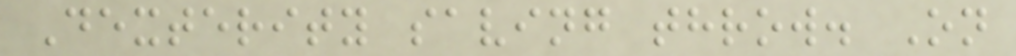Dexterity saving throw. On
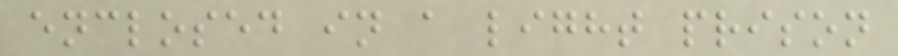enclosed in a light prison
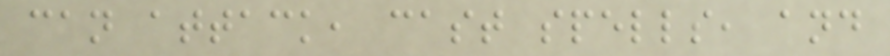can attack, cast spells, and
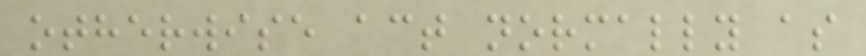otherwise act normally as
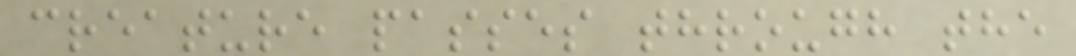creature passes through the
